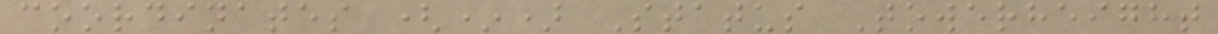coordinates (*) Status Towerheight
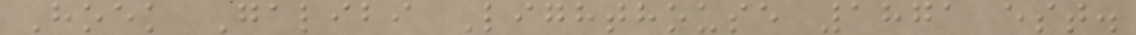Hoek Galibi Lighthouse 1871 est.
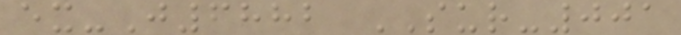ex-J6882 SUR-001
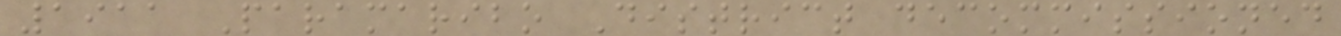1911 Paramaribo District decommissioned
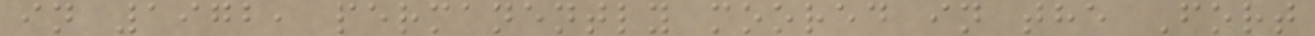in 1972, permanently moored in the Fort
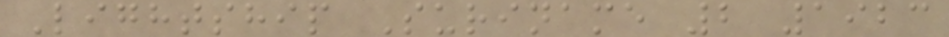Lightship Suriname 2 1923
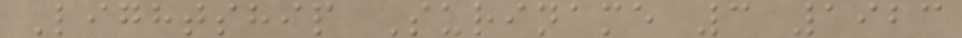Lightship Suriname 3 1923
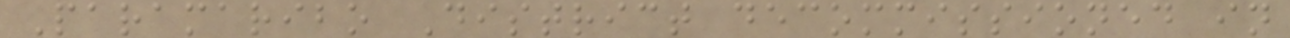Paramaribo District decommissioned in
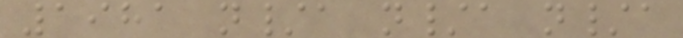1981 n/a n/a n/a
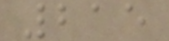215
